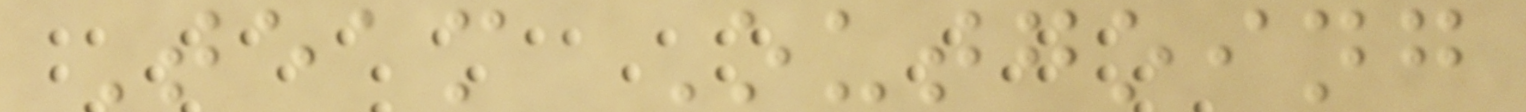Team Outgoing
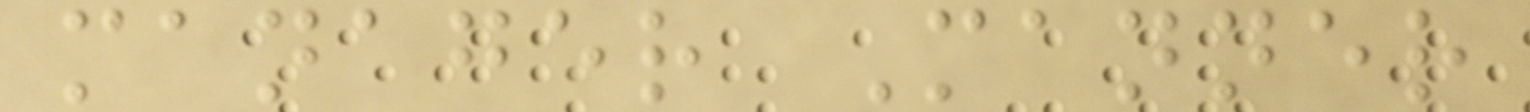manager Manner
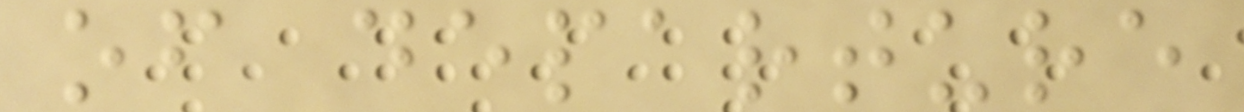of departure
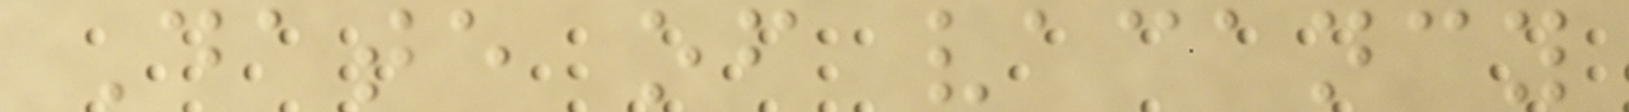Date of vacancy
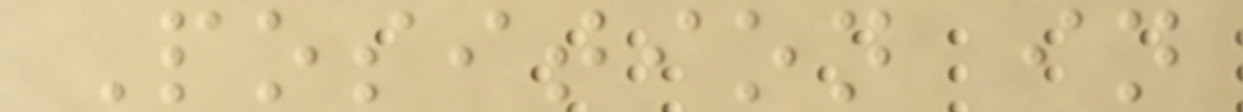Position in
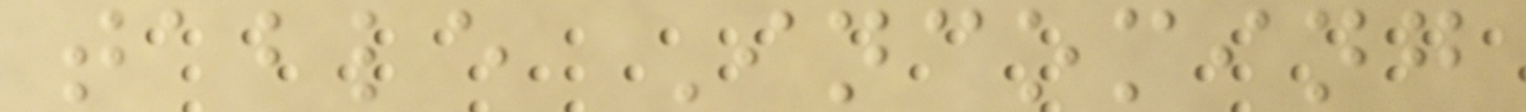table Incoming
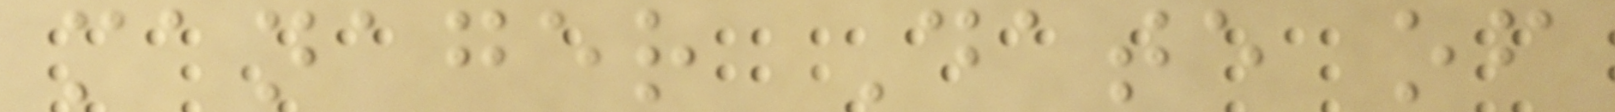manager Date of
